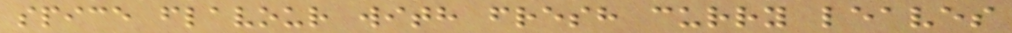spice flavour with fresh curry leaves
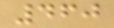460
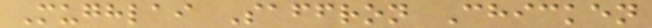Mughlai Saffron Chicken
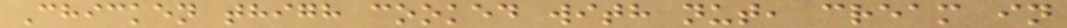Chicken thigh cooked with nut, cream in
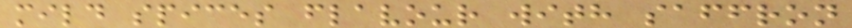mild spices flavour with saffron
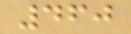460
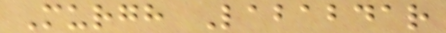Murgh Lababdar
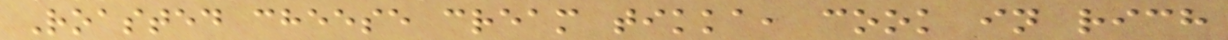Roasted cheese cream tikka, cook in rich
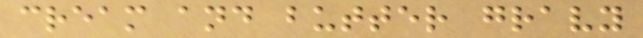cream and butter gravy
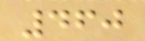460
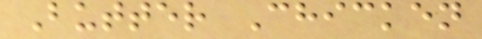Butter Chicken
